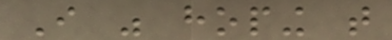I was hoping that
